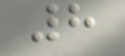8
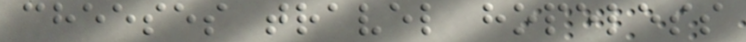cheeses travel hopeless
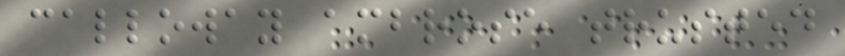calloway ambrose trusted
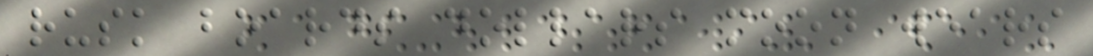rusk boards dollars moon wears
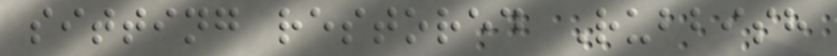sitting restored Rubbish
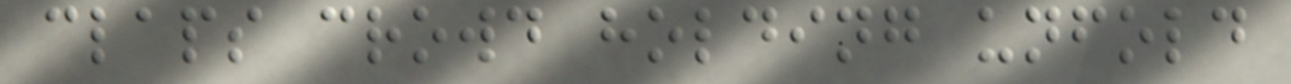claps crowd holding unfold
